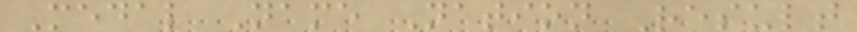Medal Name Nation Result
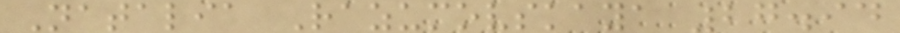Natalia Razumovskaya 27.94
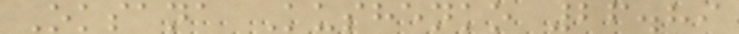Oksana Kushenko 26.89
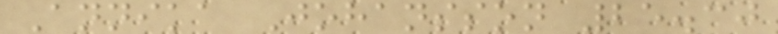Annika Johansson 25.30
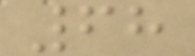68
